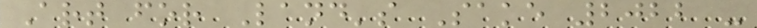Art for Land's Sake 2022 -
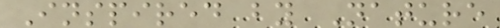Inspired by Nature
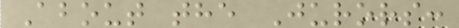About the Jurors:
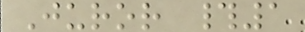Juror #1
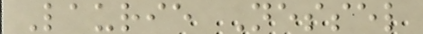Laurie Nessel
